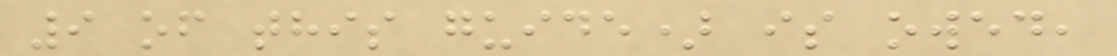9 of this guide) is owed,
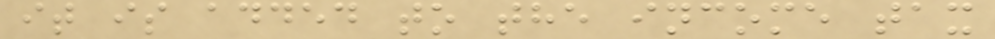it is added to the income tax
